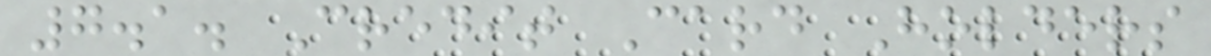7.1. Credit Card Holders
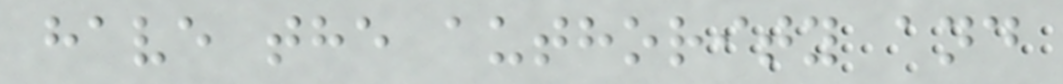have the authority and
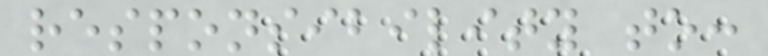responsibility to:
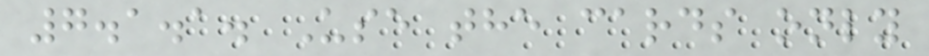7.1.1. Use the cards only
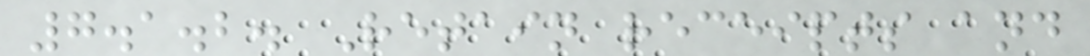7.1.2. Retain receipts and
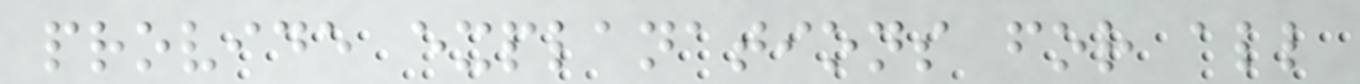provide explanations for all
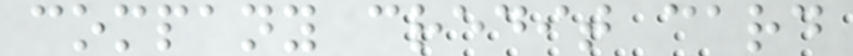company credit card
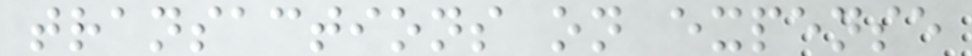transactions on expense
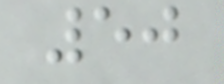50
